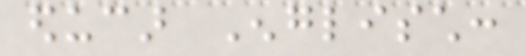educar Englisch:
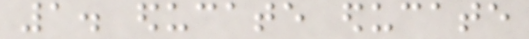1. educate educate
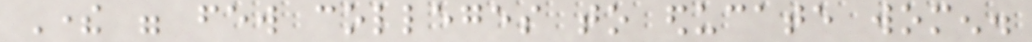There were few colleges to educate women.
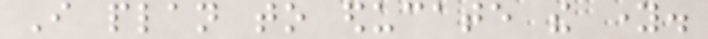I plan to educate the young.
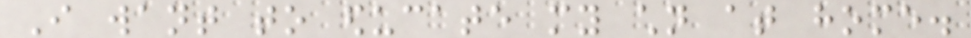I want to educate my children at home.
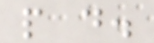people do.
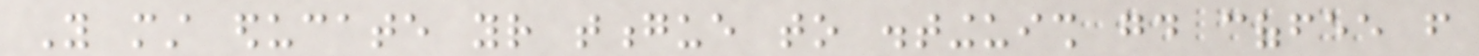You must educate your tongue to distinguish good coffee from
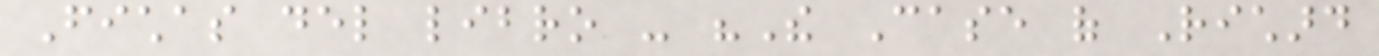Fichas del libro - "The Case of Richard
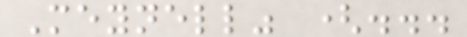Meynell" (...
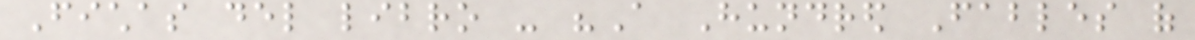Fichas del libro - "A Hundred Fables of
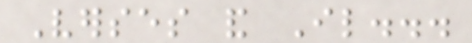Verses and Il...
